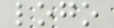logo
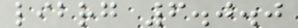librg 6.0.0
